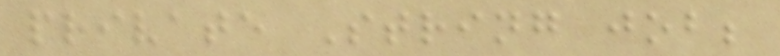private String job;
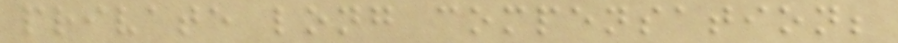private long compensation;
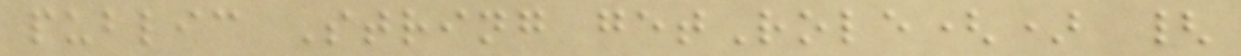public String getRole() {
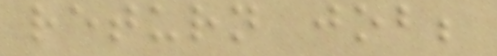return job;
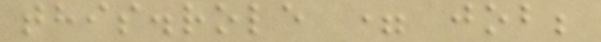this.role = job;
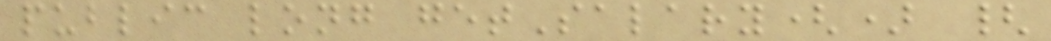public long getSalary() {
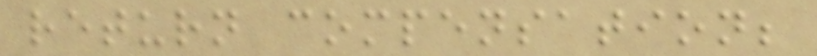return compensation;
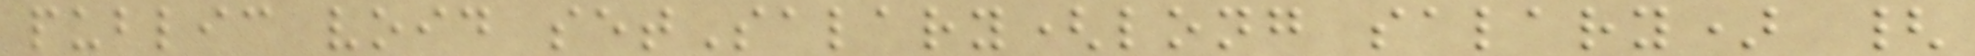public void setSalary(long salary) {
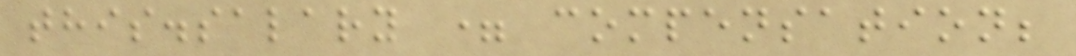this.salary = compensation;
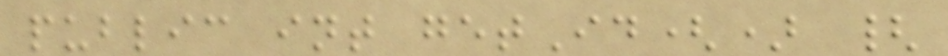public int getId() {
